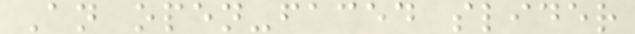An open-faced slider
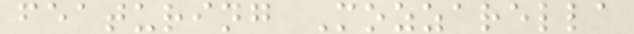featuring Mozzarella
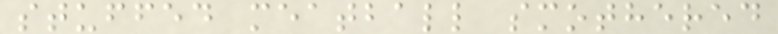stuffed meatball smothered
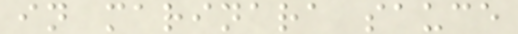in marinara sauce
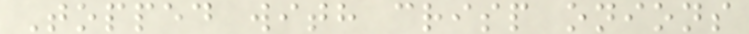Topped with crisp onions
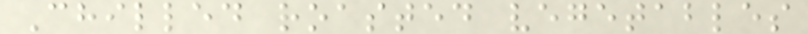Chilled roasted vegetables
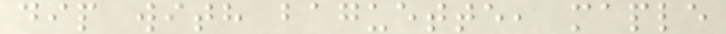dip with baguette, maple
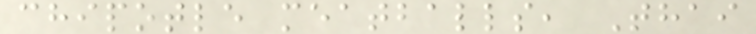chipotle meatballs, Thai
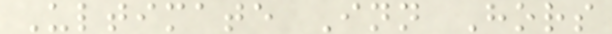Ultimate Inn Hors
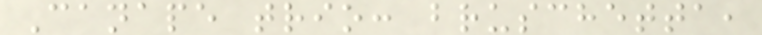Canape trio: bruschetta,
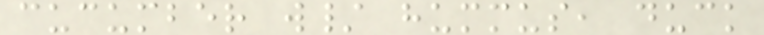cucumber w/ hummus, duck
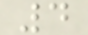4
